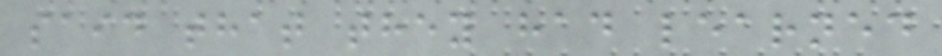said that they had learned
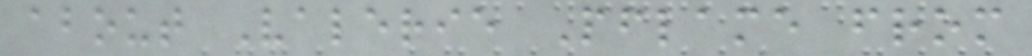about Valerie Pflame from
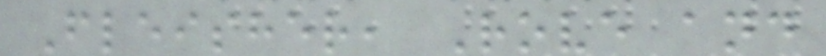Fleisher, Rove and
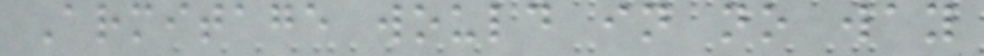Armitage would in no way
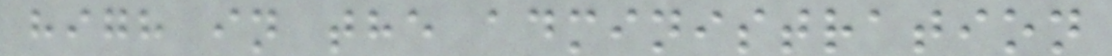high in the administration
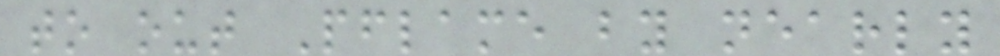to out Pflame by nearly
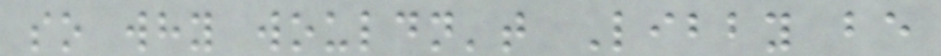so why wouldn't Libby be
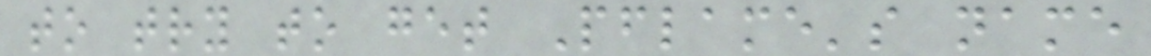to try to get Pflame's name
